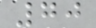70
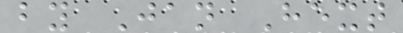by Jan Hext
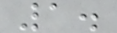1.
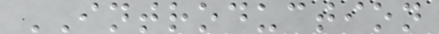INTRODUCTION
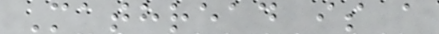Mathread is a
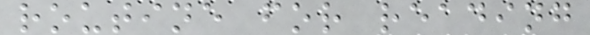routine for reading
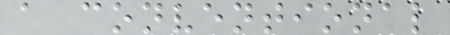a conventional
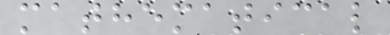mathematical
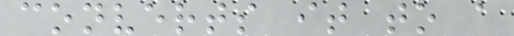converts it to a
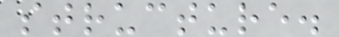structure.
